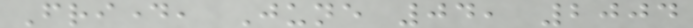Friday, June 04, 2004
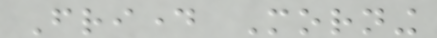Friday Morning
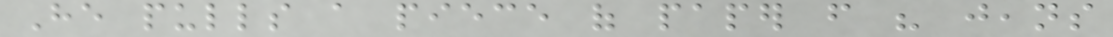He pulls a piece of paper from his jeans
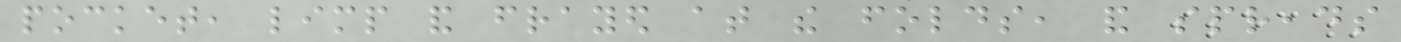pocket, limp and frayed at the folds, and spreads
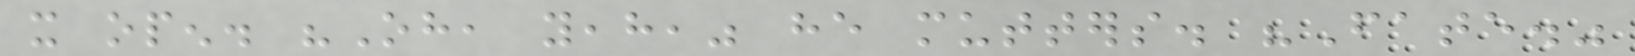it open. "Oh, yeah," he mutters. "Fate."
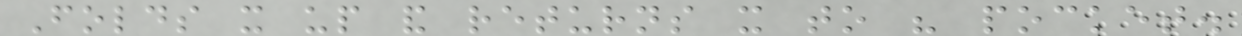Folds it up and returns it to his pocket.
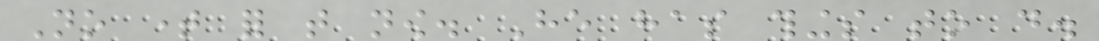No time for that now. He has things to do.
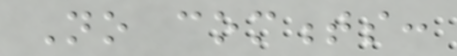No comments:
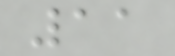11
